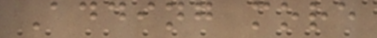Adding more
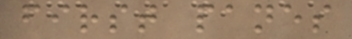first panes
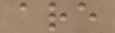are
